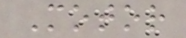Motor
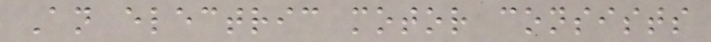An electric motor consists
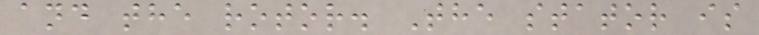and the rotor. The stator is
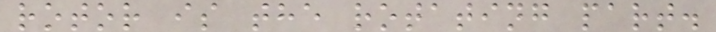rotor is the rotating part.
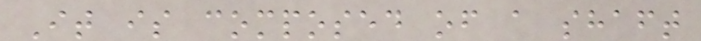It is composed of a shaft
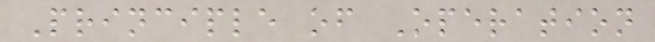Principle of Operation
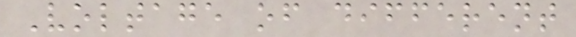Voltage of different
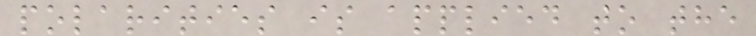polarities is applied to the
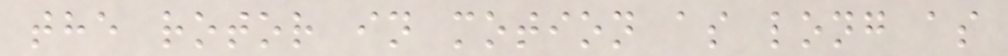the rotor in motion as long as
